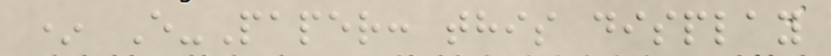* E-Paper: this display
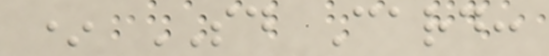* SD Card:
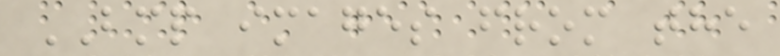BMP images from the
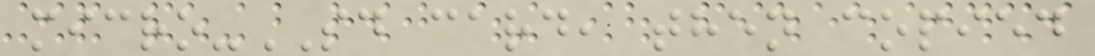micro-SD card, then copied
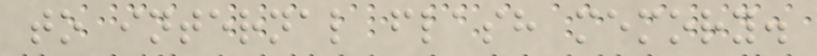to internal flash memory.
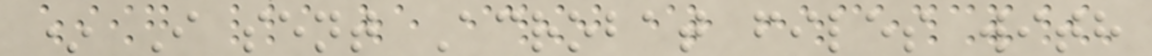* I sent Acrobat files with
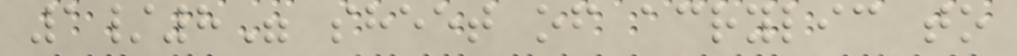1/8" sheet of acrylic to
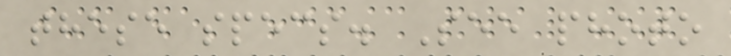these specs. See photo
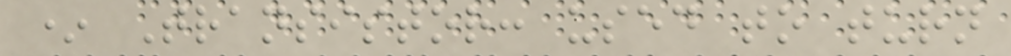* Transistor: used to turn
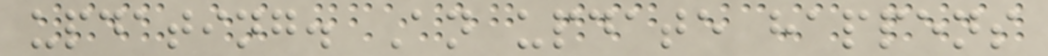updating. An update happens
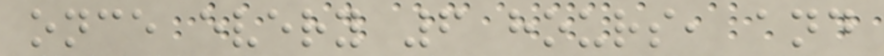once every 6 hours, and
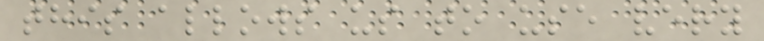this allows us to use very
